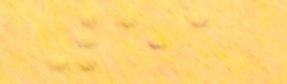51
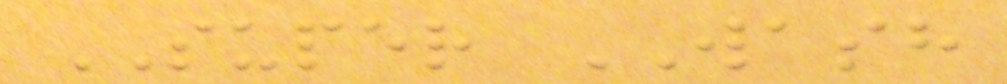SUPER WASH
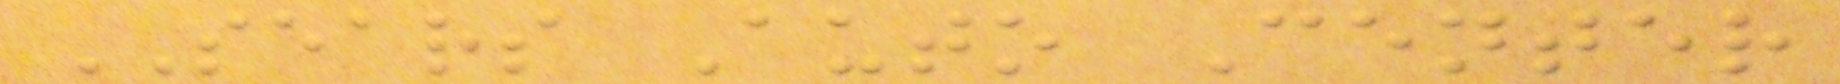SEARS Auto Center
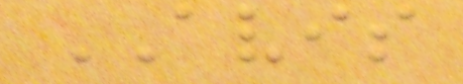AVIS
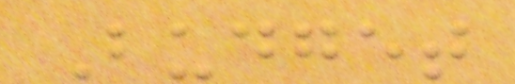Budget
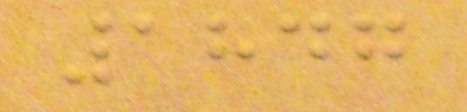1847
